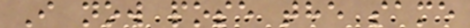I now pose the same
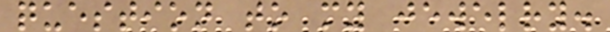question to my jewelry.
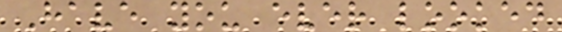Have you ever looked
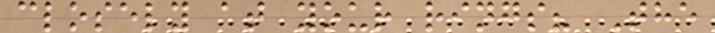closely at your rings? The
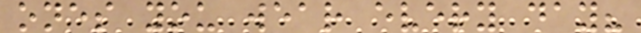ones you wear every day?
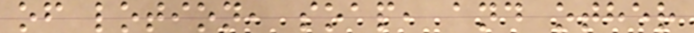of lotion, soap, and other
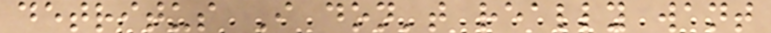detritus I don't really want
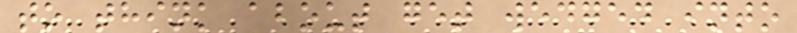to think about get wedged into
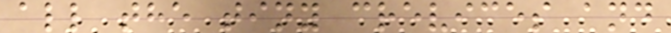all the tiny crevices and
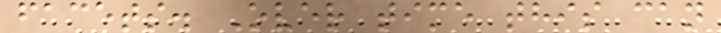facets. Over time this can
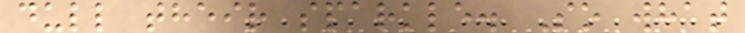dull their sparkle. So what
